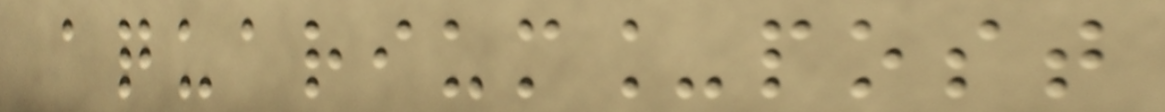aquarium_post
